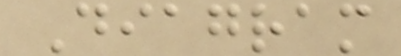Diagram
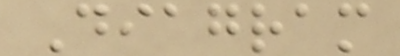Diagram
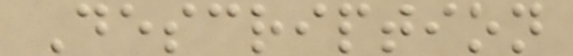Description
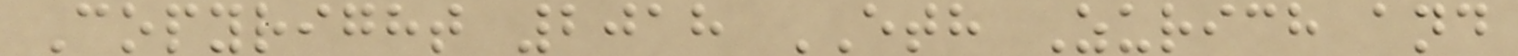Copyright 2018 ETH Zurich and
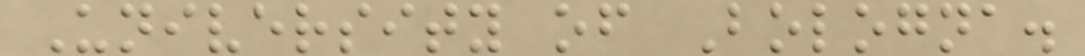University of Bologna.
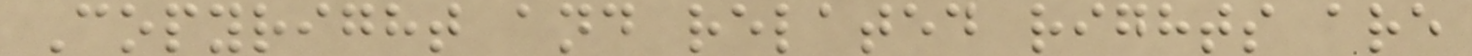Copyright and related rights are
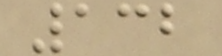132
